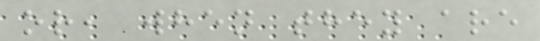or, when they are
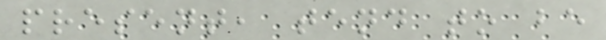present, tend to be
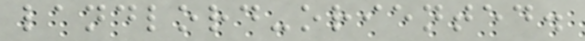landlord-oriented.
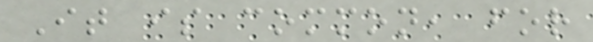It is common, for
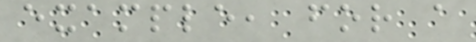example, for a
